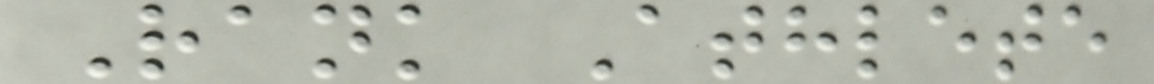Rank Athlete
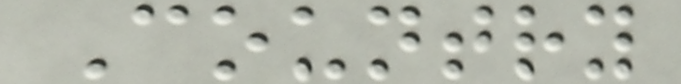Country
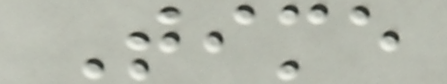Time
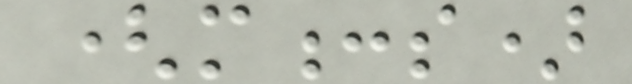(m:s)
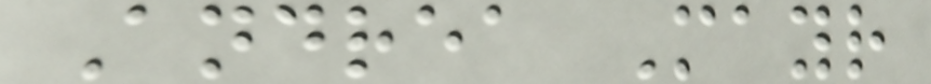Andrea Mayr
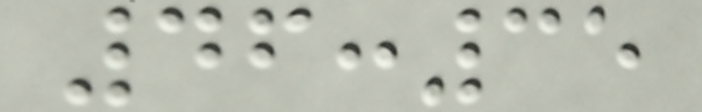46:35
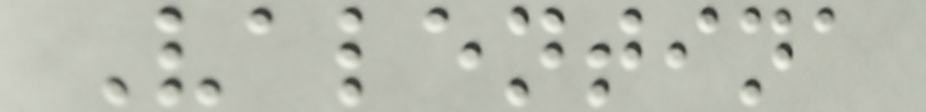Valentina
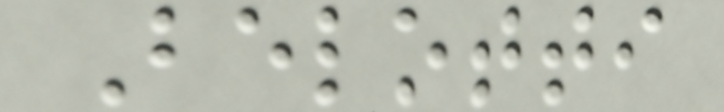Belotti
